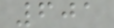601
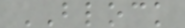BLOCK
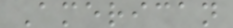American
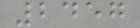2457
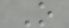O
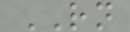RN
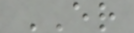ER
